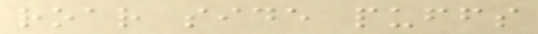roar side puffs
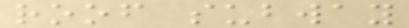roof subway
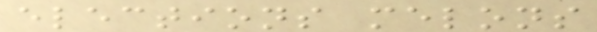elections melons
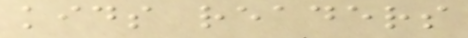kids readers
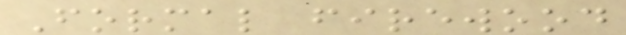Formal firewood
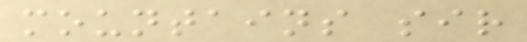mountains sir
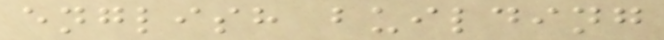english building
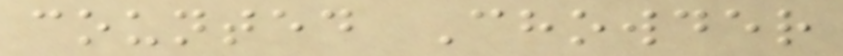counted Chowder
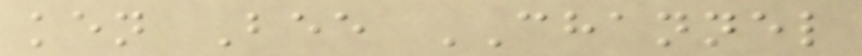ken Bee CHANNEL
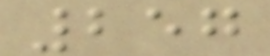257
